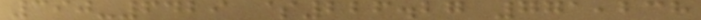390-6429 $226.27 771,238
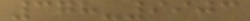378-9903
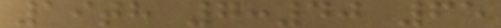19th 7:40 65
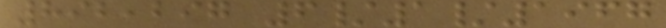892,297 6/1/1967
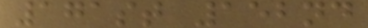171st 152nd
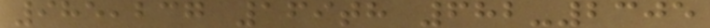985,237 169th 682-2305
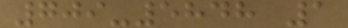709-5848 1
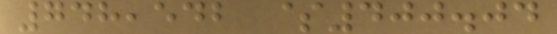748,542 $400.04
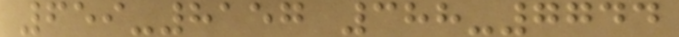659-8157 388-7744
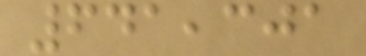641,301
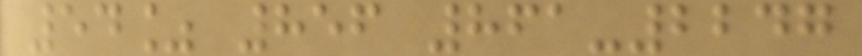54% 856 861-2247
